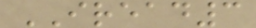IREAD3
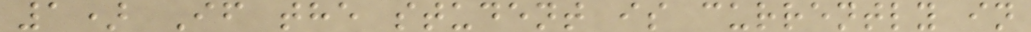1) If the student is currently in
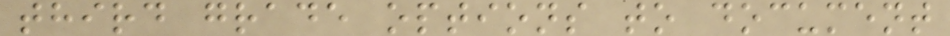third grade options to document
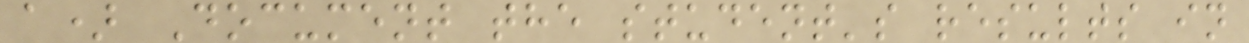a) Document the student's results in
